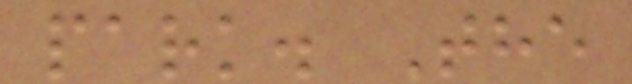park. The
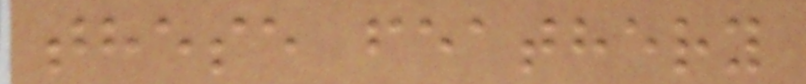these feathery
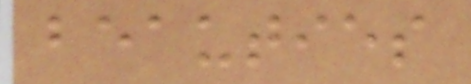beauties
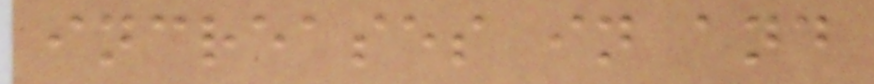increases in and
